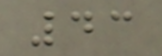43
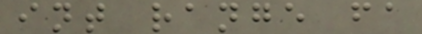int range fa
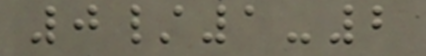0/1-2
